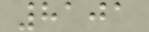8101
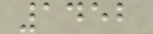1452
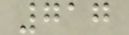717
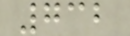732
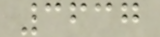3637
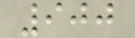900
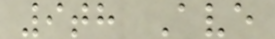9th Ave
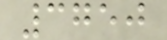3750
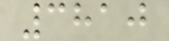3810
